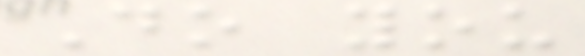Do you
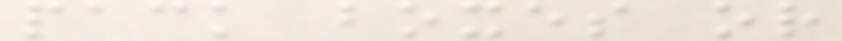pack boxes or
